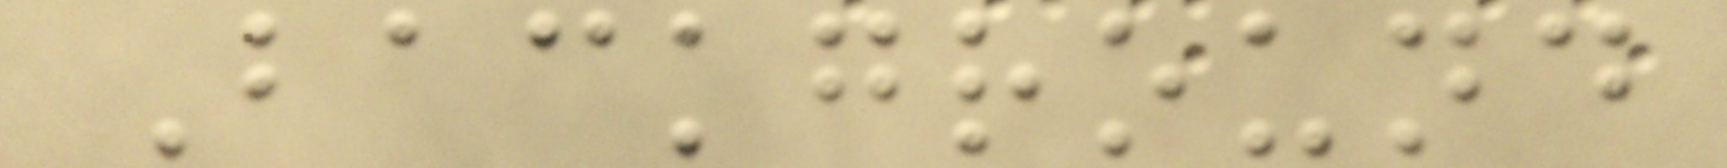Background
